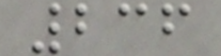236
